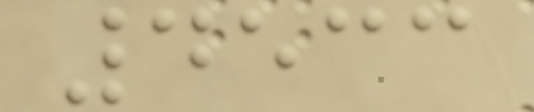4533
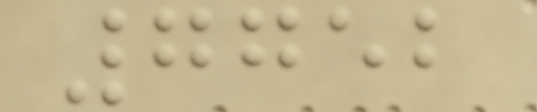7752
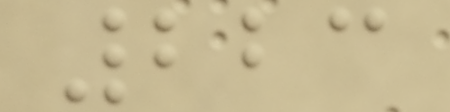223
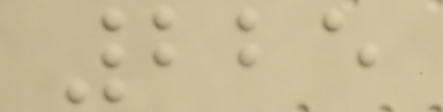225
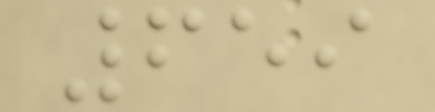659
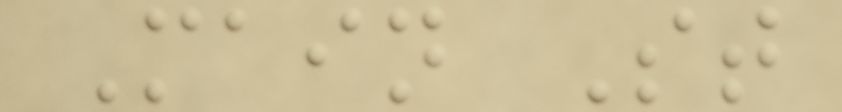Main St
